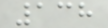138
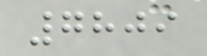7809
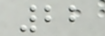22
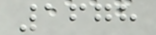1678
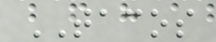TACOS
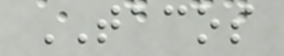TACOS
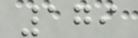179
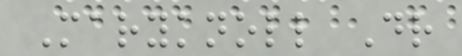Maryknoll Dr
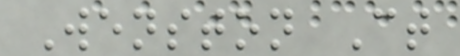Wenston Ct
